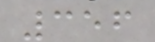356
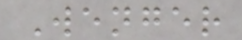Wenger
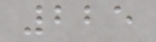225
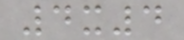4x4
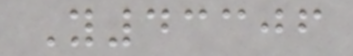Y43306
